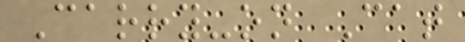Carry-on Cat
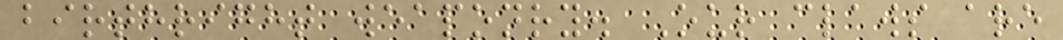birthright weaponry. Our claws are
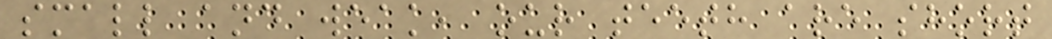small and weak, our teeth are short
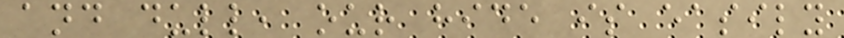and dull, our hide is easily
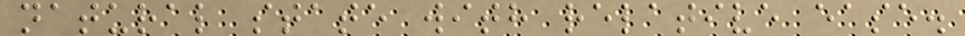natural state with relative ease.
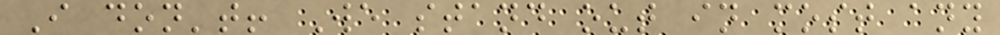I don't! We stand out in most any
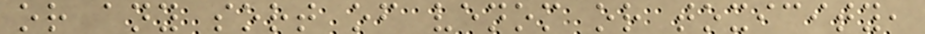or any sort of venom or toxicity,
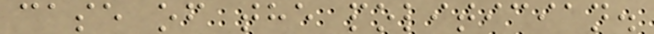case of the politician.
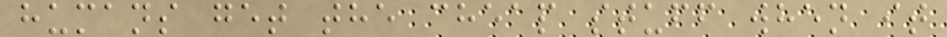humans get the cheap stuff when it
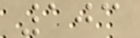103
